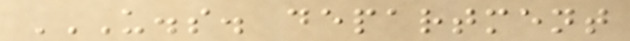U.S. DEPARTMENT
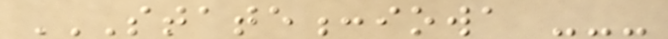STATE:IOWA ---
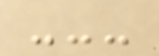---
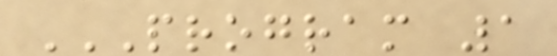PROGRAM 1
